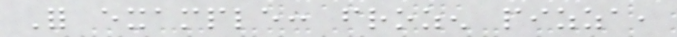For example: frozen pizza,
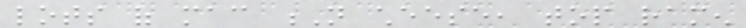lots of mac N cheese, top ramen
